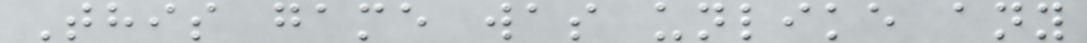This game was unlike any
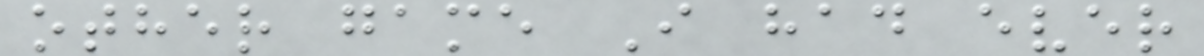other game I had ever
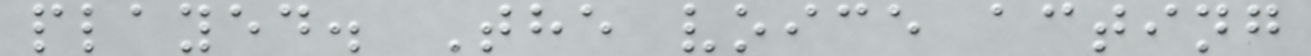played. The voice acting
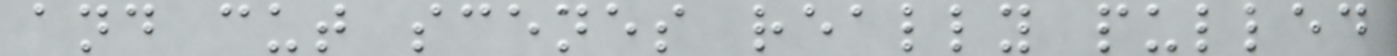and cut scenes really pulled
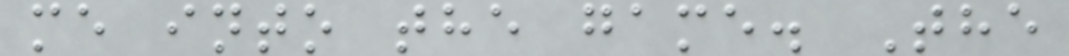me into the game. The
